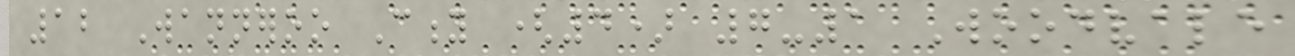12 Wanneroo City (4) 7-1 Woodvale
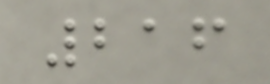216
